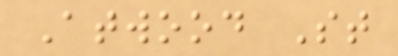Atwood St
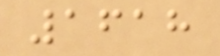1618
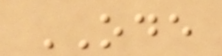ODE
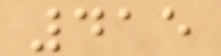415
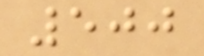500
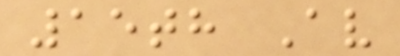15th Av
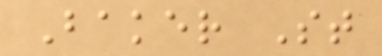Baker St
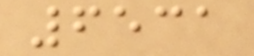6531
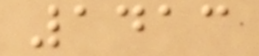1413
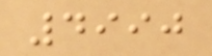4990
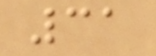31
